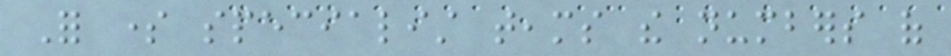For some specialist teams the numbers of
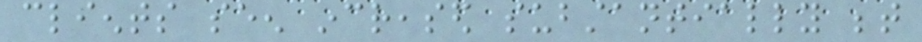clients seen increased substantially between
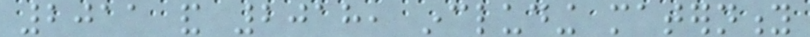2011 and 2018, including maternity
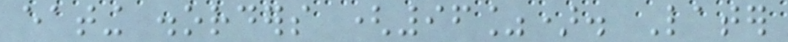eating disorders (96%). Later
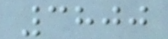3800
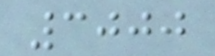3000
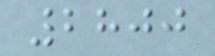2800
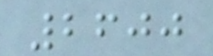2600
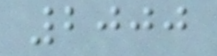2000
